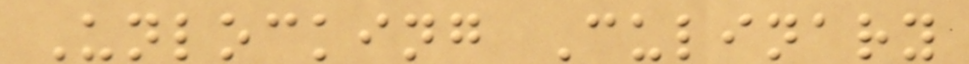Unlocking Culinary
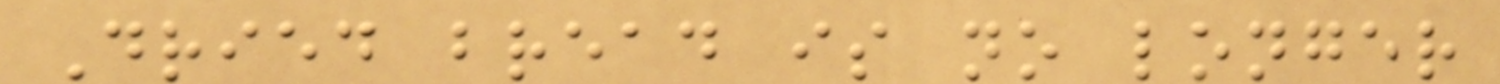Dried bread is no longer
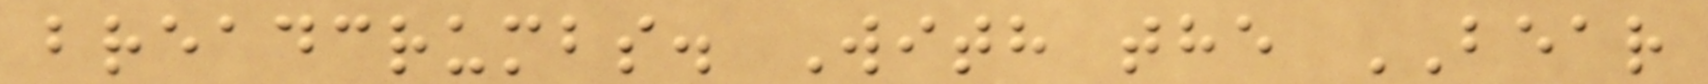breadcrumbs. With the BEAR
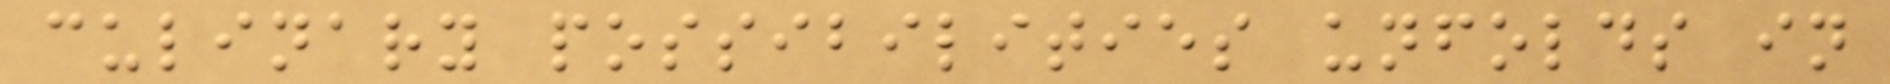culinary possibilities unfolds in
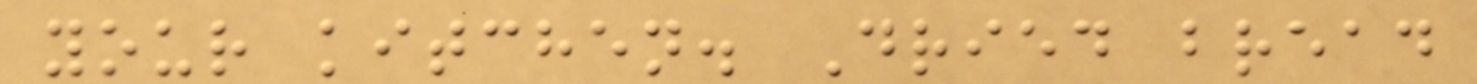your kitchen. Dried bread
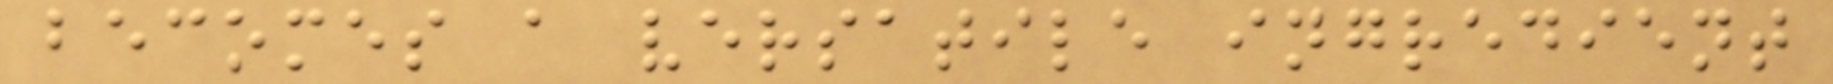becomes a versatile ingredient
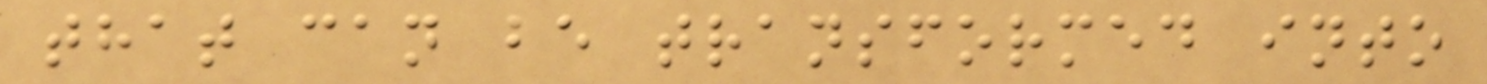that can be transformed into
